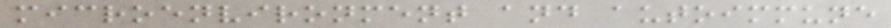microenvironment and autoimmune
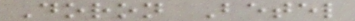Doron Betel
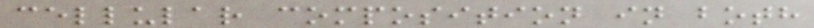cellular composition in both
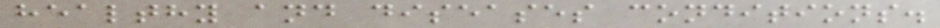healthy and diseases conditions.
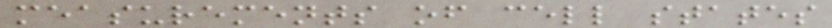measurements of cell states
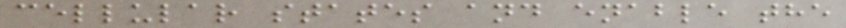cellular states and enable the
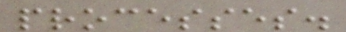processes.
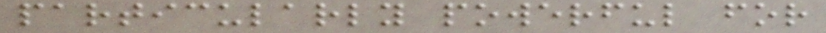particularly powerful for
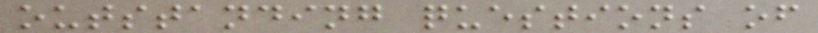outstanding questions of
